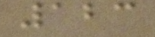123
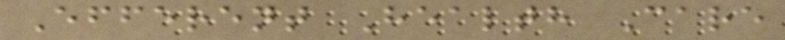Efferent Health Care
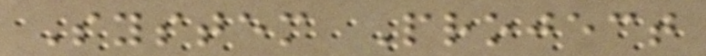System Project
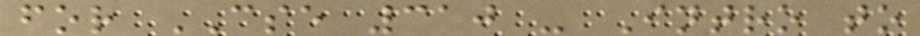for CSE 310 - Intro to
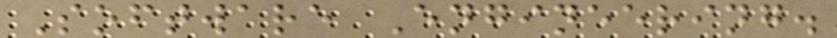Software Engineering.
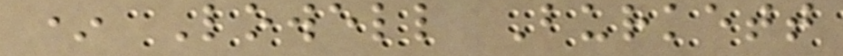* Lowell Burkett
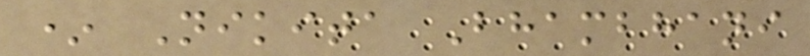* Nikita Bhambhani
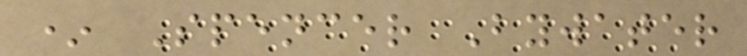* Spencer Bywater
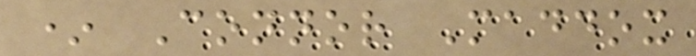* Connor Maddox
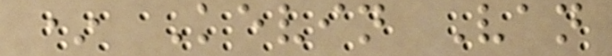* Kevin Van
